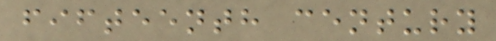fifteenth century
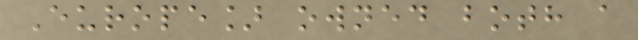Europe] owned both a
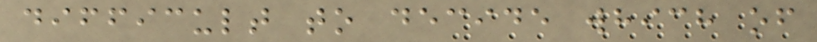difficult to decide which of
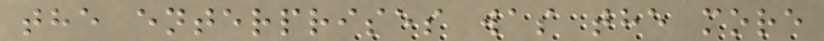the enterprises was the more
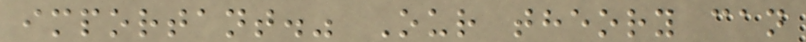important." Our theory can
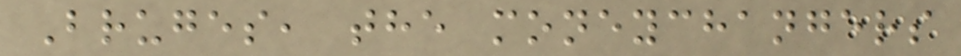Bruges, the moneychangers
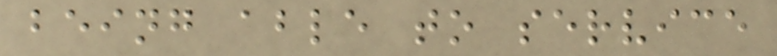being able to service
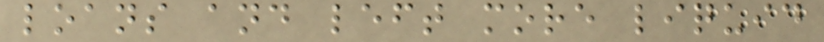loans and left more liquid
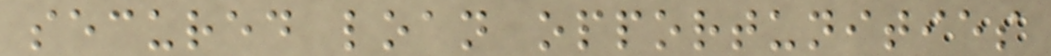secured loan opportunities
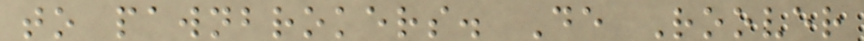to pawnbrokers. De Roover
